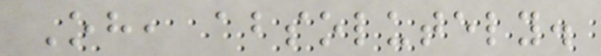Oh, absolutely.
